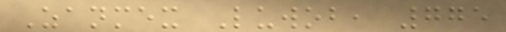Zanmex Luwob, 775
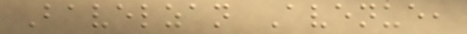Bavelzan Avenue,
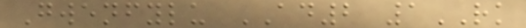Gwenfylu AD2 1RK
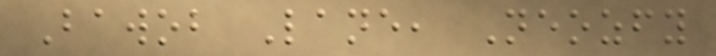Bawob Lane, Neozfy
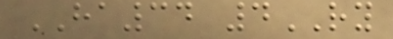HA34 4RY
